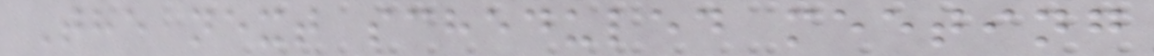The next scheduled meeting
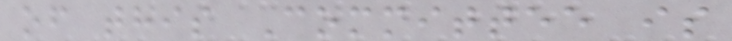of this Committee is
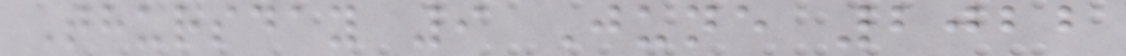Thursday 9 June 2022
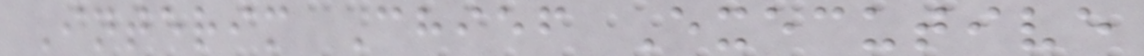Interim Chief Executive
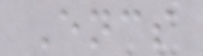Encs
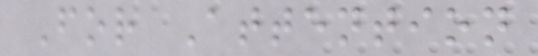For Attention
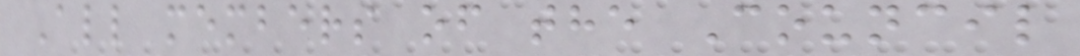All members of the Council
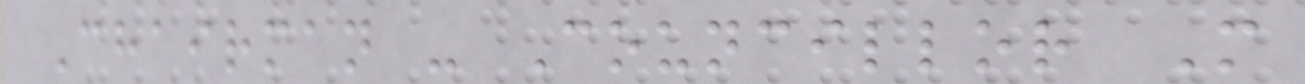Chairman - Councillor M
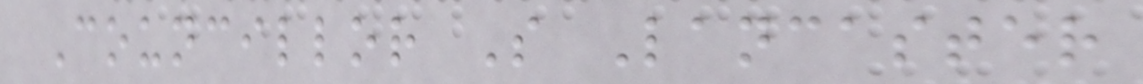Councillor S Lancaster
